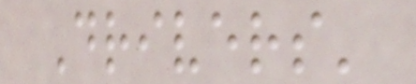Drivers'
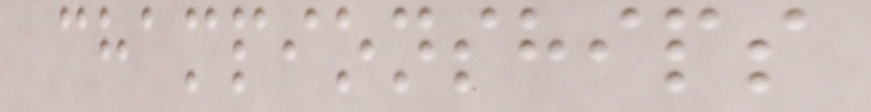championships
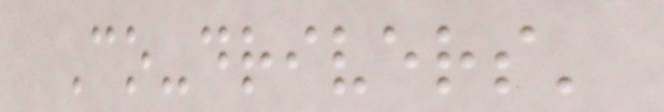Co-drivers'
